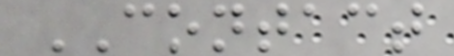CONTACT
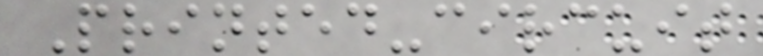Printed-circuit
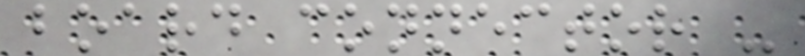board connector -
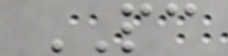PC
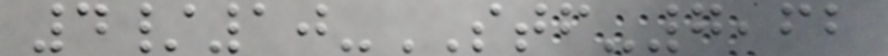4/10-STF-7,62
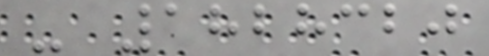- 1828320
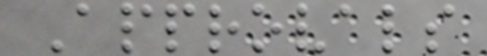Approvals
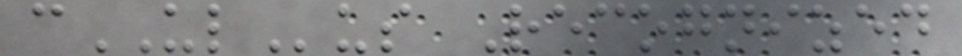cULus Recognized
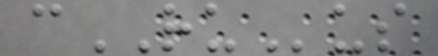cRUus
